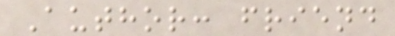Author: friend
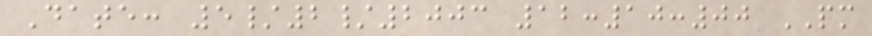Date: 5/2/2003 12:10:00 PM
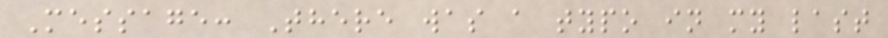Message: There was a typo in my last
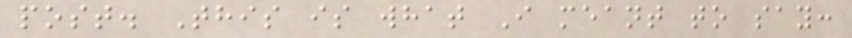post. This is what I meant to say:
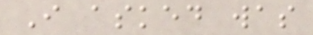I asked was
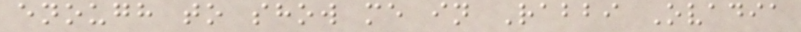enough to show me in Rabbi Ovadia
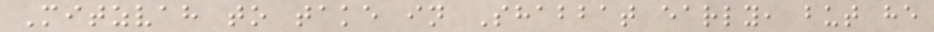Mitzvah to take in Shabbat early, but he
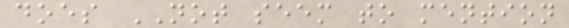does NOT seem to mention
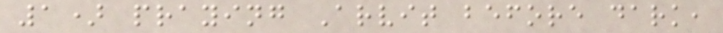1) praying Arvit before dark,
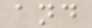and
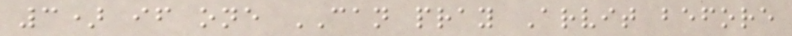3) if one CAN pray Arvit before
